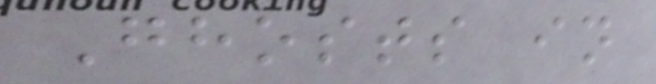Ghosts in
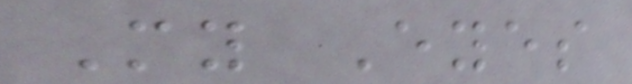My Eyes
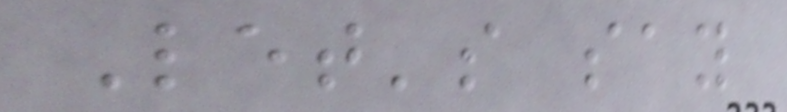Let's say
